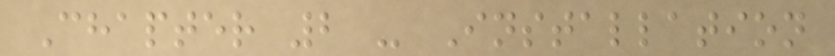Chapter 2 - Installation
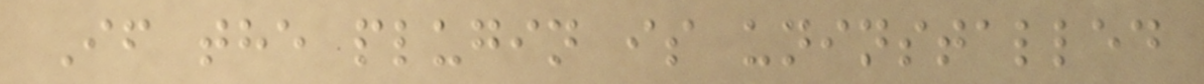If the plugin is uninstalled
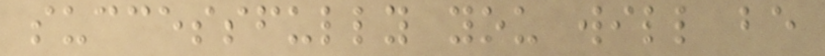successfully you will be
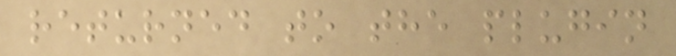returned to the plugin
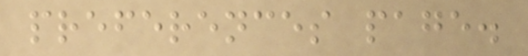preferences page.
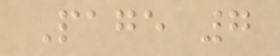Page 7
